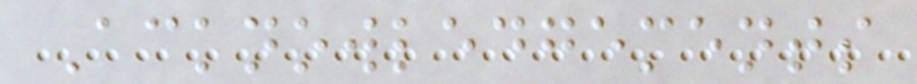Acknowledgements
